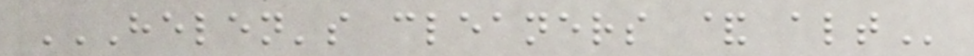HELEN'S CLEANERS & ALT
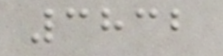3832
